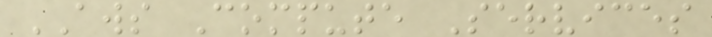AWS Compute Services
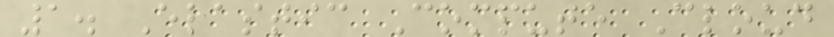1. Elastic Compute Cloud
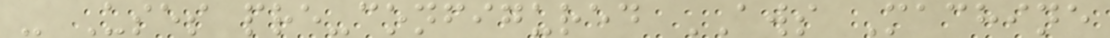- Uses pre-configured AWS Machine
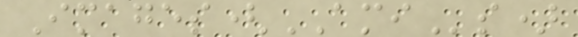Images(AMIs)
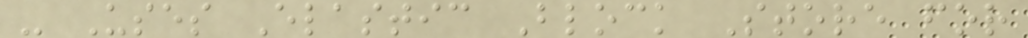- Uses Elastic Block Store for
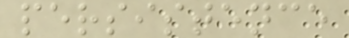persistence
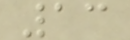13
